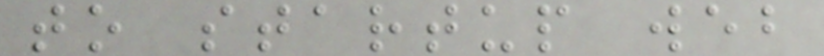to startup web
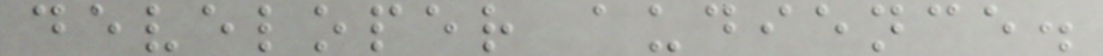developer audience.
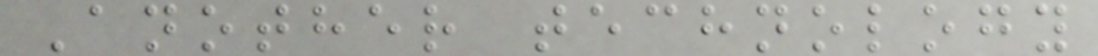Another technology
